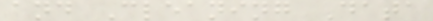and Cleaning Data
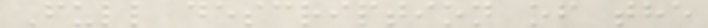Full description of the
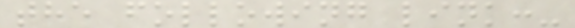the following link:-
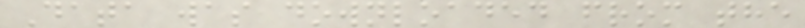Data was downloaded from the
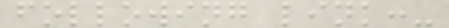following link:-
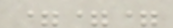===
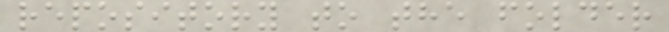repository to the folder
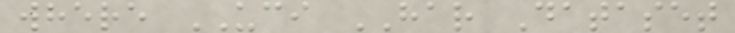where UCI HAR Dataset
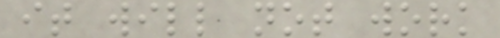it will not work
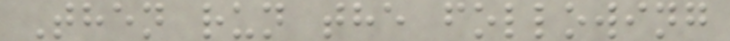Then run the following
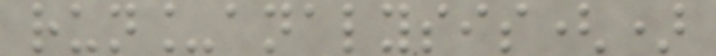run_analysis()
